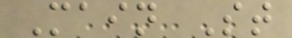Main St
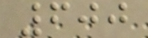600
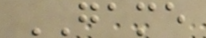GAME
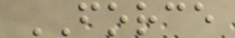FORCE
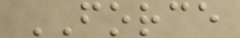FORCE
